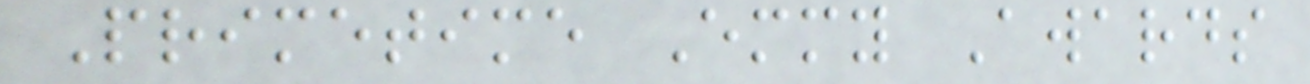Primetime Emmy Awards
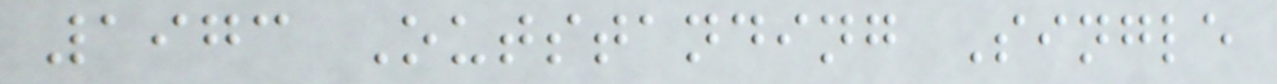1973 Outstanding Single
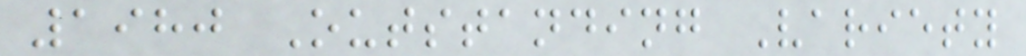1980 Outstanding Variety
